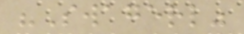"Swagerl"
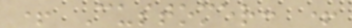+ Customer: +
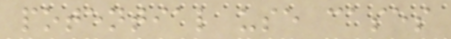potential use cases
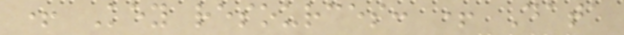+ Key resources: + Data
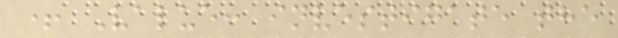+ Value: investigate the
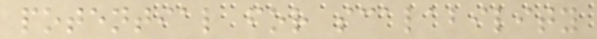potential for scalability
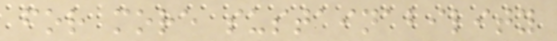for more sustainability
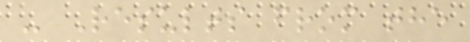- Results from the
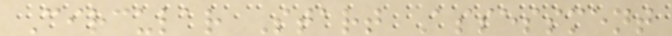Circular Start Assessment
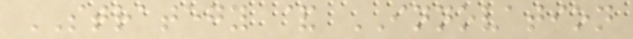STRATEGY & INNOVATION
